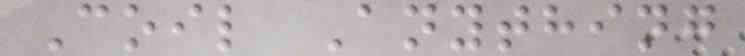Coil Anything
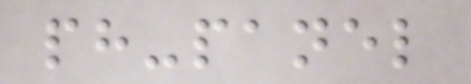ph-panel
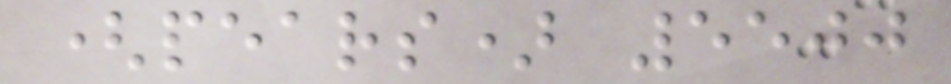(pears) 5500
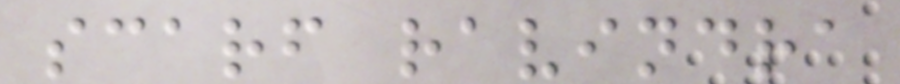scarf ravindra
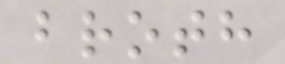broth
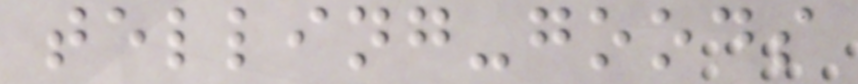telling-goods
